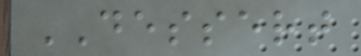DESSERT
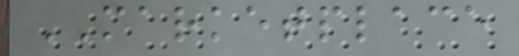MARKETPLACE
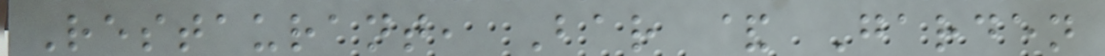Restaurant, Bar & Garden
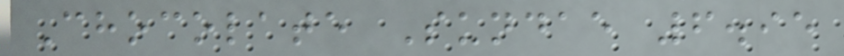Chocolate Sundae 6.95
